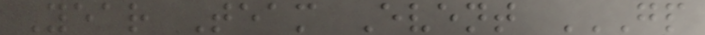Year Team Event GP
